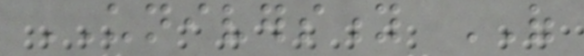UNIVERSITY OF
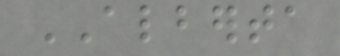ALBERTA
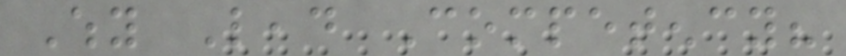Why Lead Competency?
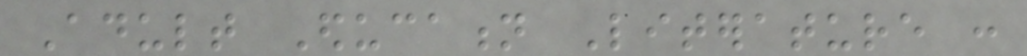Adult Education Literature :
